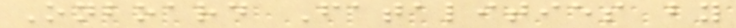Onboard Fatalities by
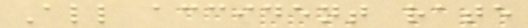All accident rate
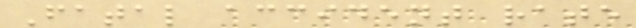Fatal accident rate
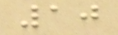10
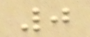0
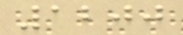1200
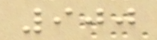900
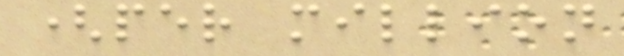(per million
